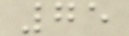75
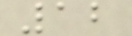12
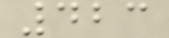423
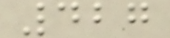427
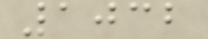1032
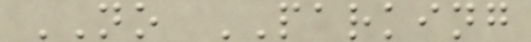NO PARKING
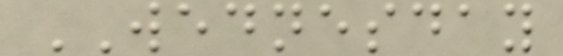WEDNESDAY
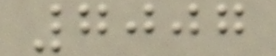7007
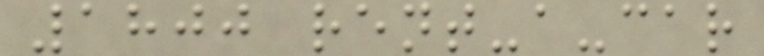1800 rent-a-car
